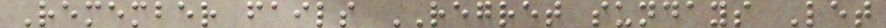Remember fails REGRET sundays Let
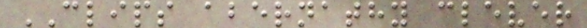CLIPS abernathy clever
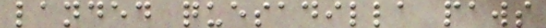landed quesadilla paws
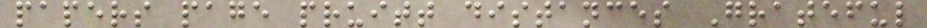papers page pruitt distances Grateful
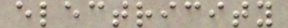electricity
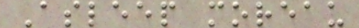Asleep moreau
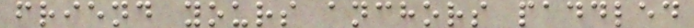friend yours anchors paddled
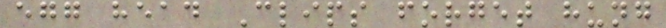egg head Clips forget hung
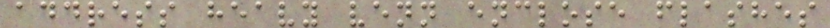address heavy venn enclose flashes
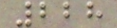228
